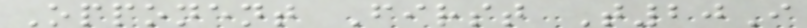Opponent First T20I
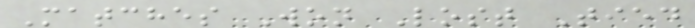Matches Won Lost Tied
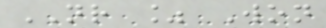NR % Won
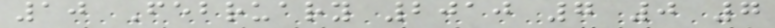10 February 2010 7 0 7
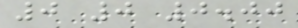0 0 0.00
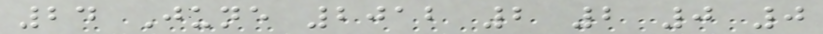24 June 2012 2 2 0 0
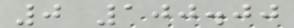0 100.00
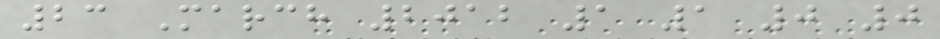23 March 2012 1 1 0 0
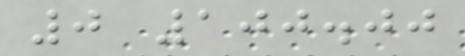0 100.00
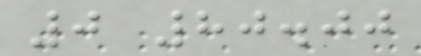0 80.00
